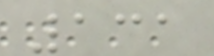131
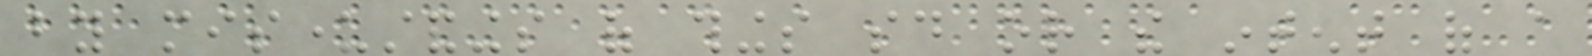by misunderstandings of things said or the intent of a
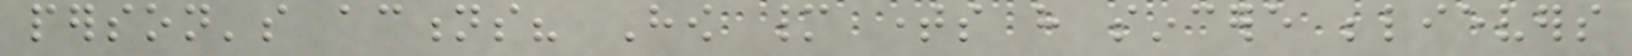person's actions? How many times have sincere believers
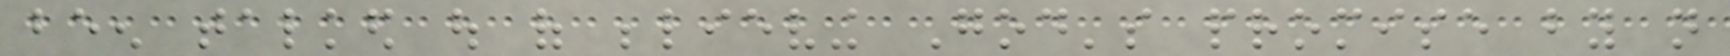been talked out of believing God's promise by not
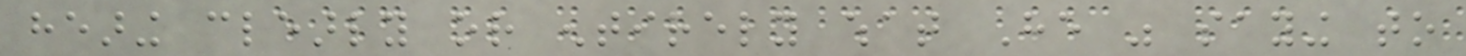hearing clearly or entirely what He was saying to
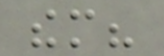them?
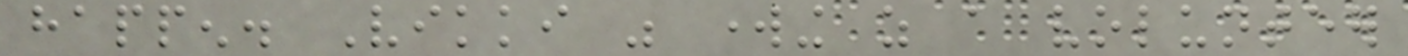happen. Vikki was working as a volunteer
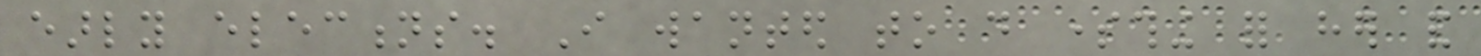early elections. I wanted to do something for her and
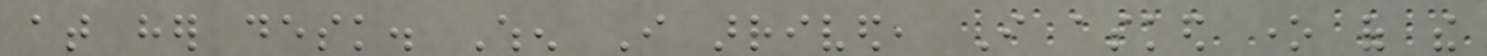at her desk. When I arrived, I asked one of the
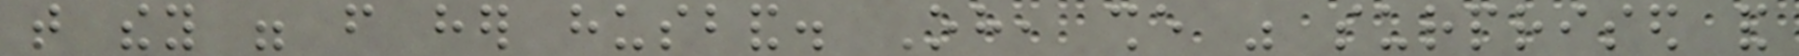that they were from her husband. Oh, she was surprised and
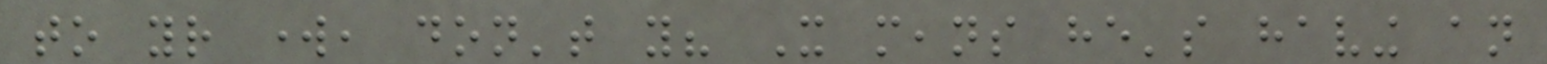to your work, don't you? It means he's having an
